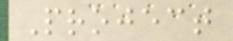Project
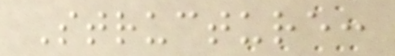Structure:
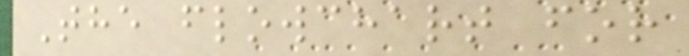The flowchart for
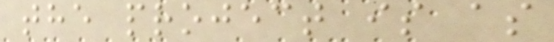the project is as
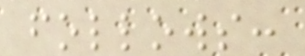follows:
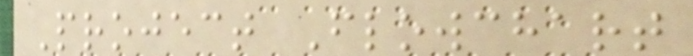Project Flowchart
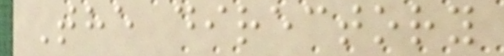The directory
